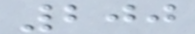200
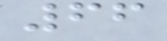66
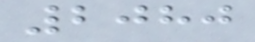2080
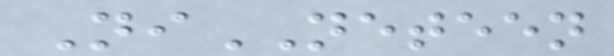NiNETEEN
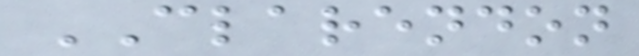CLARENDON
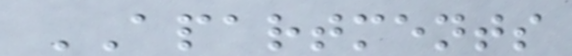APARTMENTS
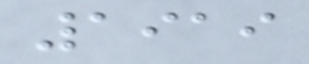1919
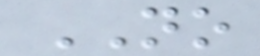NO
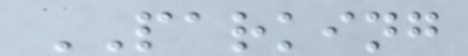PARKING
